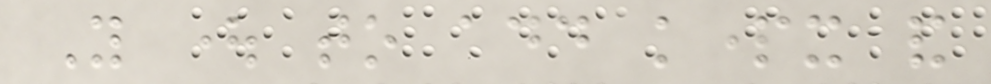You ought to add kpartx and
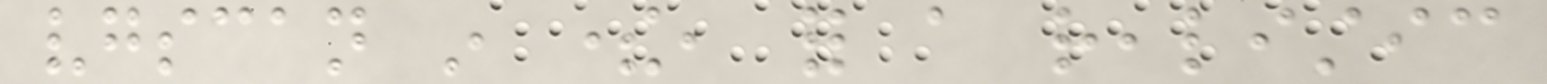vgscan in there, for a realistic
